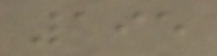195
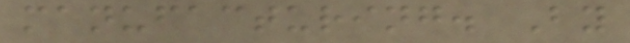manufacturing. By
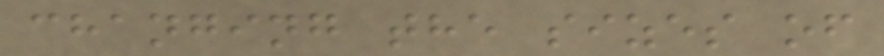changing the sizes of
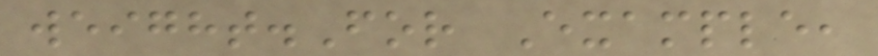weight.For Example,
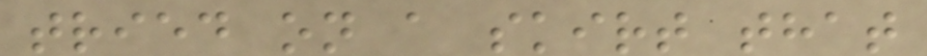tried on a skirt that
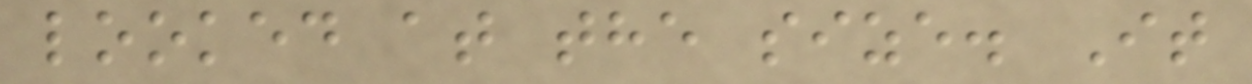looked at the size. It
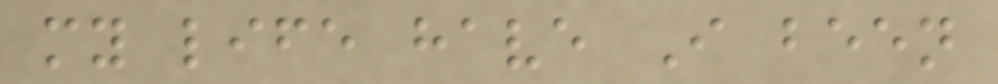my life have I been
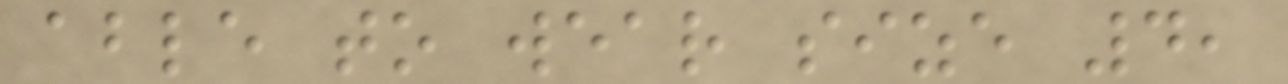able to wear size 4,
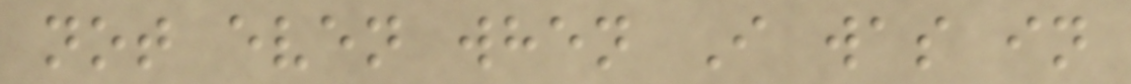not even when I was in
